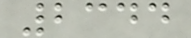2344
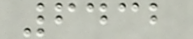6432
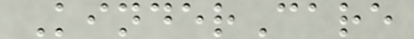KinderCare
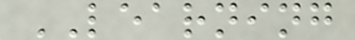LEARNING
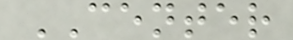CENTER
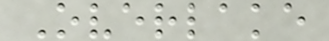Overlake
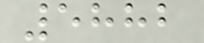5882
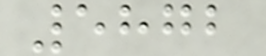5872
